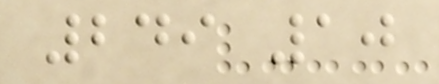249 10
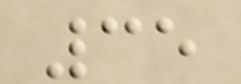35
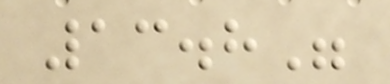13.8"
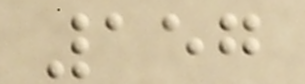157
